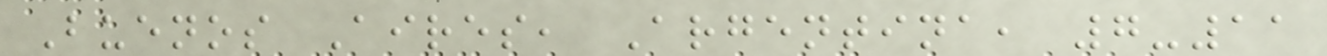Buenos Aires, Argentina, 7-11
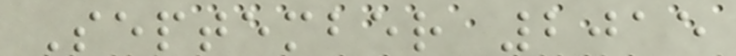September 2015
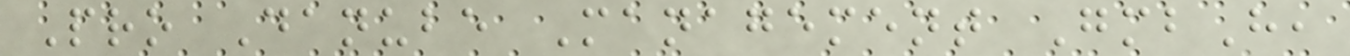Pro Danube Management GmbH,
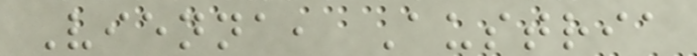Vienna, Austria
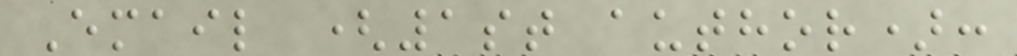Email (1st author):
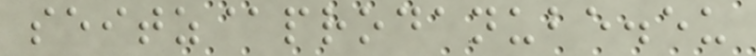seitz@prodanube.eu
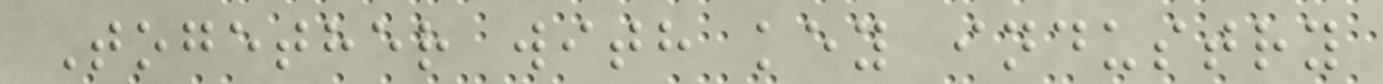Together with key industry
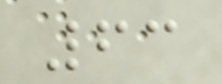63
